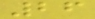26
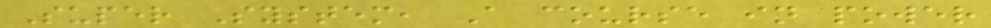Super System, A course in power
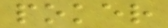poker
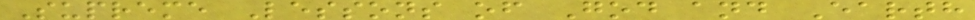Supreme Lessons of God and Earth
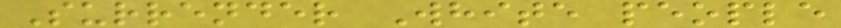Surrender White people
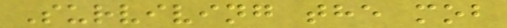Surviving the mob
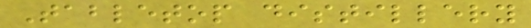Tabletop distillery
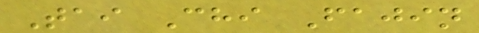Tai Chi Fajin
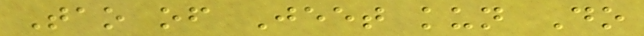Tao of Jeet kun Do
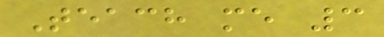Teach me 3
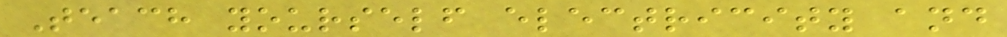Teach yourself electricity and
